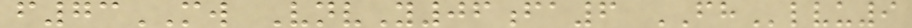f73MW VnvY06fa6 FHlvu9
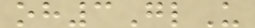oh3GlU
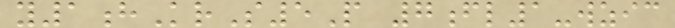y1hKrS5P 7fl1-wzic
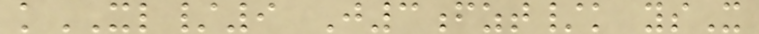kXL/9 J3fzt/k ysX
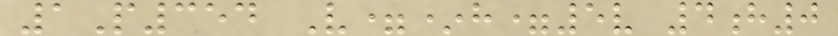1P354 V=*h=5v 4h0
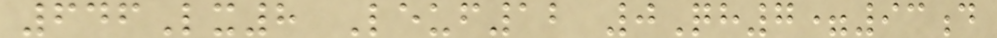646Lx8 Leuf12 0Qh7=93d
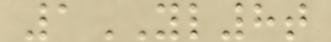1YL8t
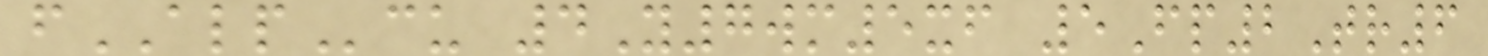fALPcu 4Y7wm5xf 5Fp2Tr6
